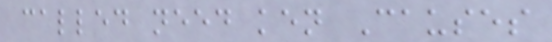called need ken Causes
